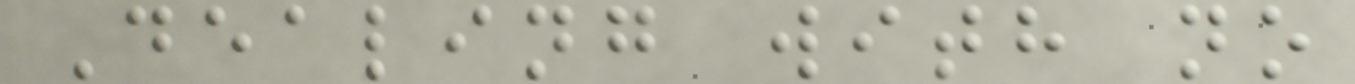Dealing with no
